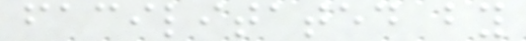facilitated by
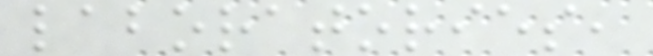laboratories,
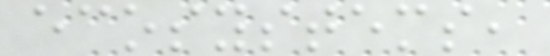ecosystems,
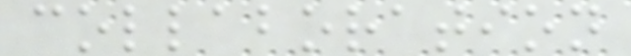collaboration
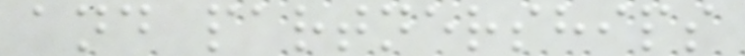and partnerships
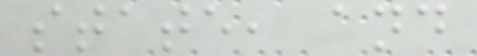state, and
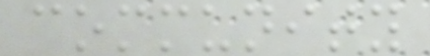community
